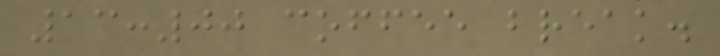13:00 coffee break.
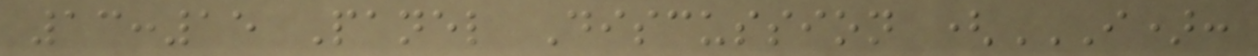13:15 Panel Discussion (I):
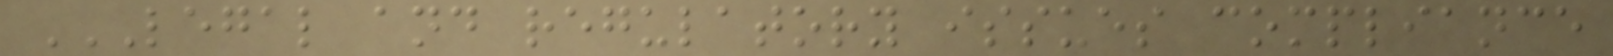LEGAL AND REGULATORY ISSUES COMPLIANCE
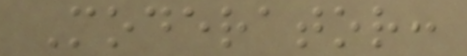Moderator:
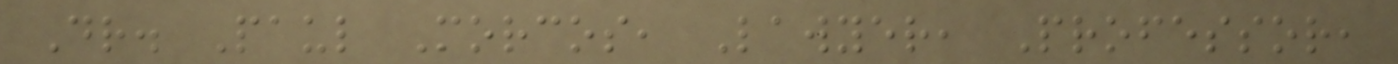Dr. Paul Morcos, Lawyer, Professor,
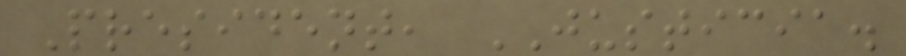President, JUSTICIA.
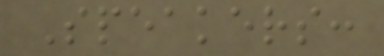Speakers:
